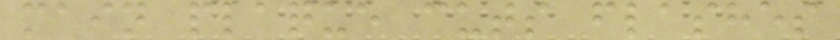main plaque cuts flashes
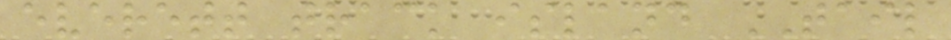everett track island TAIL
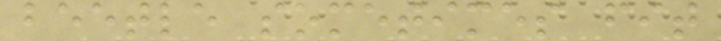beetle sometimes fit
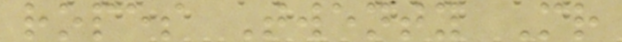ropes Twenty Mr
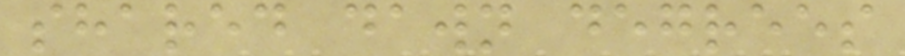shared dawn degrees
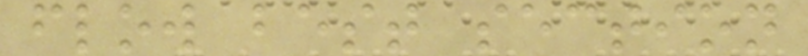flow best section
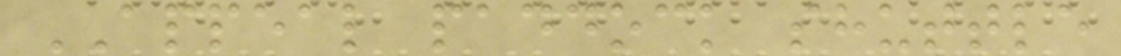APPEAL paddock shuttle
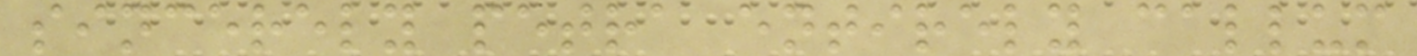sincerely petra entirely callum
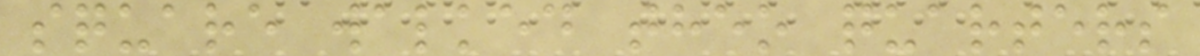square walked theo quarters
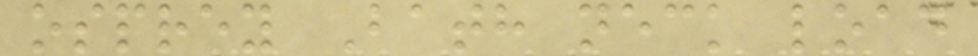osprey Bath neck load
